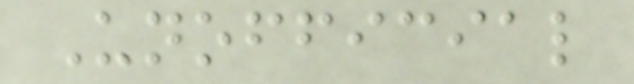Unofficial
